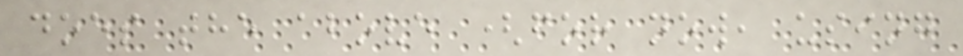does the above (for now, using
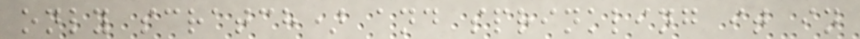only scratch) and sprinkling it in
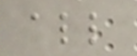all
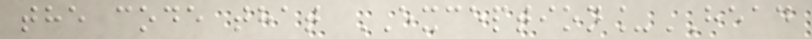the code that EXCEPTION_HEAD
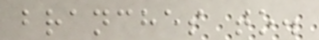branches to.
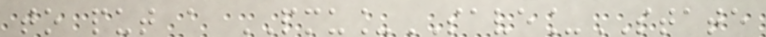to put a PMU_SAVE_STATE
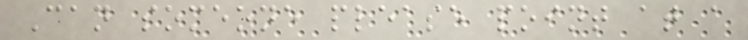Can someone please point at a
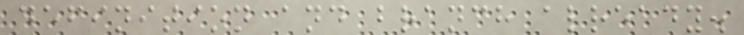definition and branch already.
